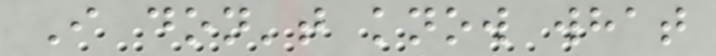I don't know what
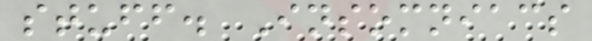stuff. Insomniacs
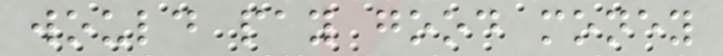would pay good money
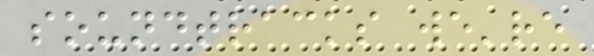soundtracks we're
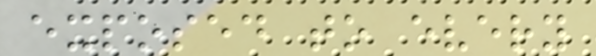exposed to every
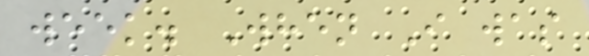week. When I was
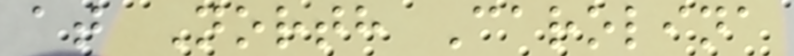at North Carolina
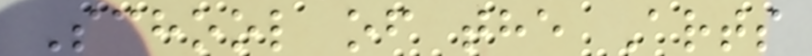School of the Arts
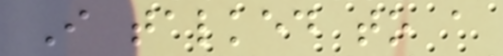I talked to a
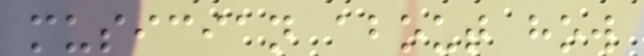musician about how
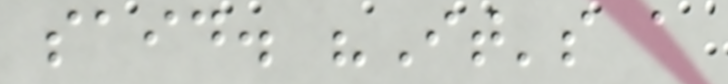said. "It's a
